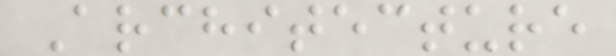Architecture
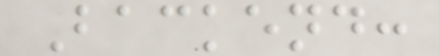Backend:
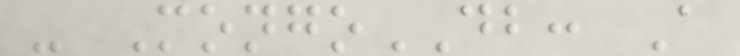- MongoDB: A
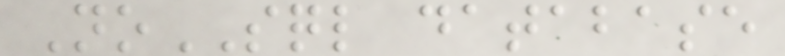NoSQL database
